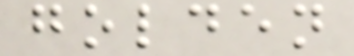golden
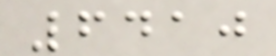6410
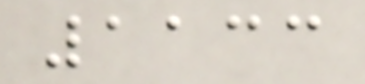1133
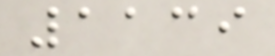1139
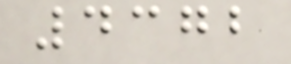4372
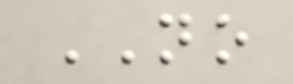NO
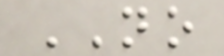NO
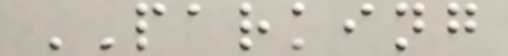PARKING
